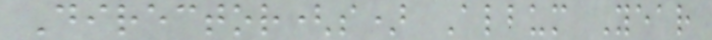Director(s) Album Year
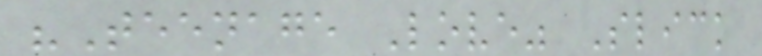"Teenage Love" Slick
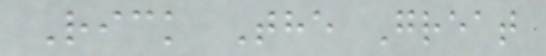Rick The Great
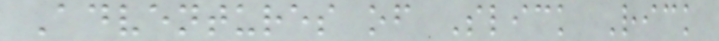Adventures of Slick Rick
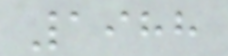1988
